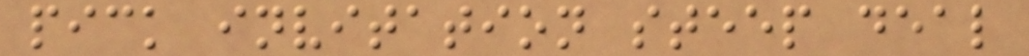pick invitation steep deal
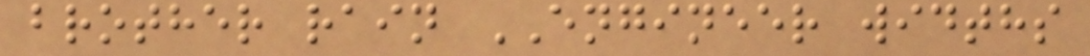brother rain ENGINEER widths
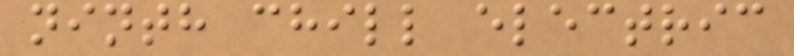ninth chill electric
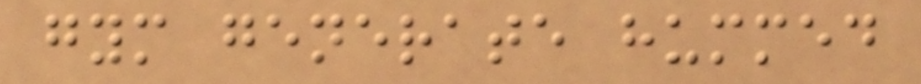gym generate hummed
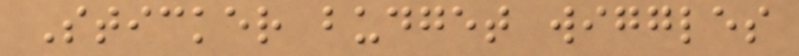Sticker budget wiggles
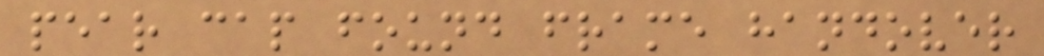pear cap found frame handover
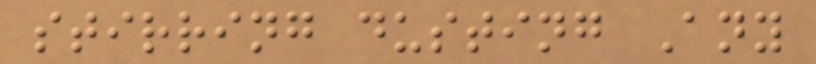stirring dusting Any
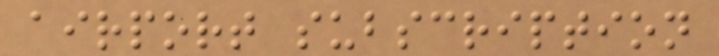airport subscription
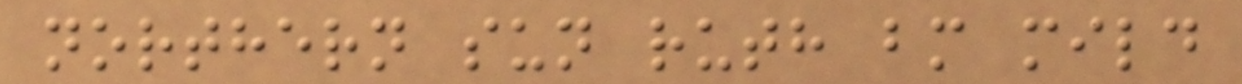northern sun ruth bm mild
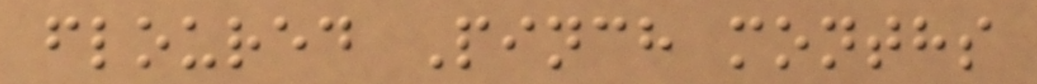floured Pinch months
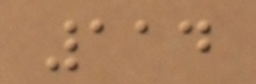114
